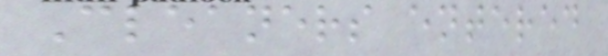Cleaners entered
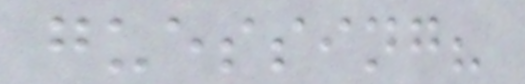guessing?
